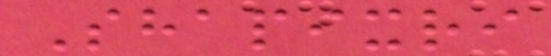Shapixri
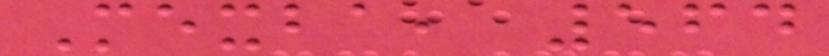Mexba, 564
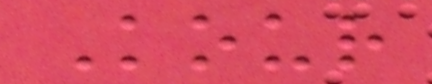Kour
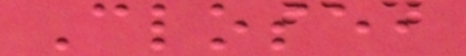Close,
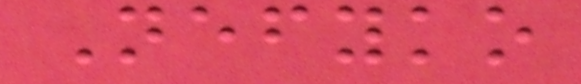Nefyko
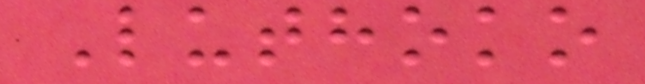Luthoko
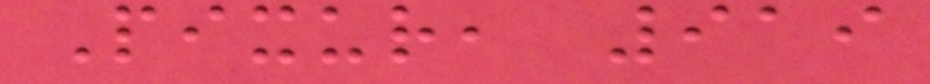Pixur, 919
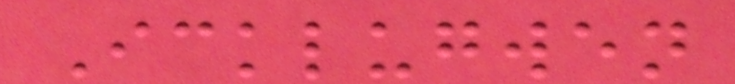Icklugwen
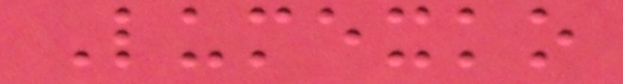Lumexko
